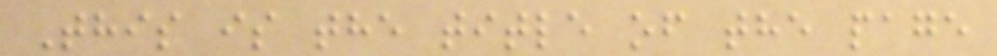This is the title of the page
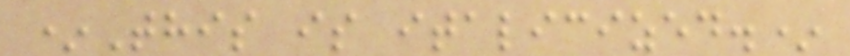*This is italicized.*
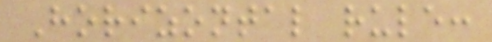Horizontal rule:
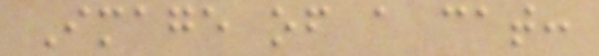Image of a cat:
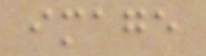image
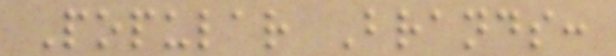Popular Brands:
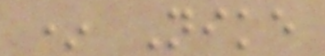* Nike
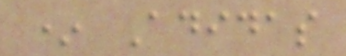* Adidas
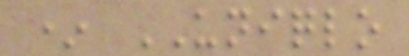* UNIQLO
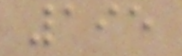195
